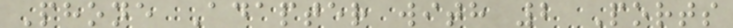Phone Adapter with 2 Ports
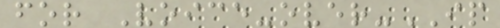for Voice-over-IP
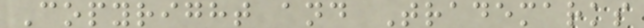Copyright and Trademarks
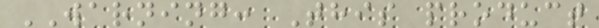WARNING: This product
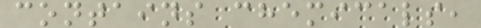contains chemicals,
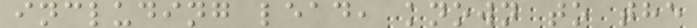including lead, known to the
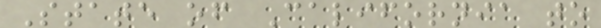State of California to
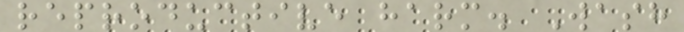reproductive harm. Wash
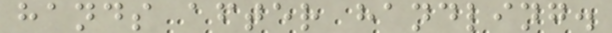hands after handling.
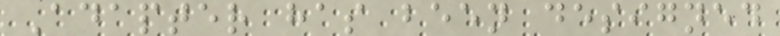Adapter has been designed
